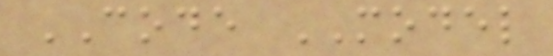CODE MODEL
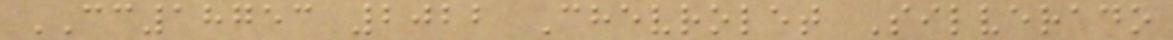CC18753 2022 Chevrolet Silverado
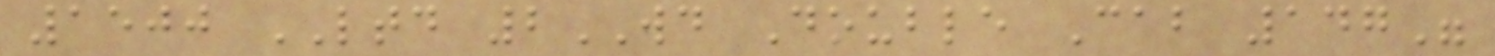1500 LTD 2WD Double Cab 147"
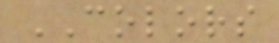COLORS
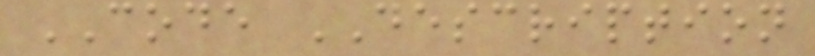CODE DESCRIPTION
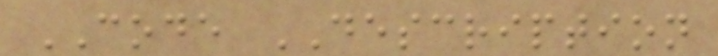CODE DESCRIPTION
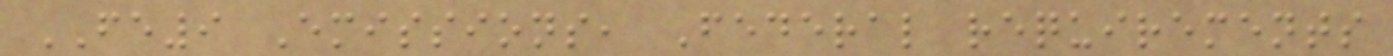FE9 Emissions, Federal requirements
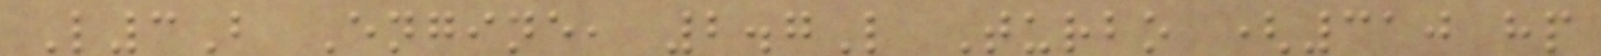L3B Engine, 2.7L Turbo (310 hp
